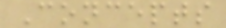Concepts
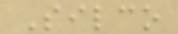Silco
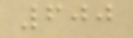600
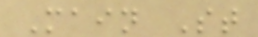Main St
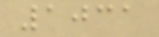1031
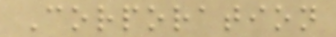Corporation
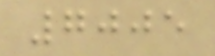7005
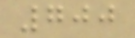700
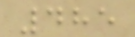485
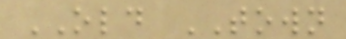OLD TOWN
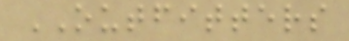OUTFITTERS
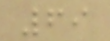69
